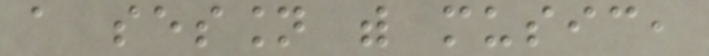a session with music,
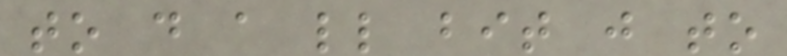to do a little bit just to
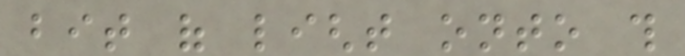bit of light onto this
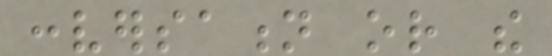conversation or the
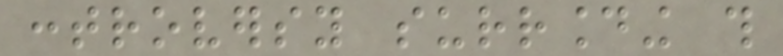controversy surrounding this
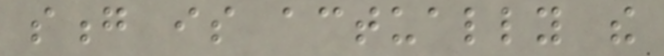song is actually the
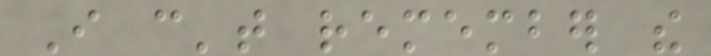I can't remember the
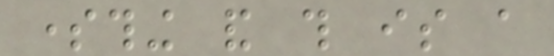something and this is a
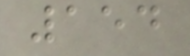154
